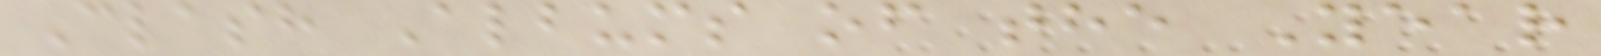Clash Albums of the Year
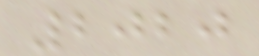2020
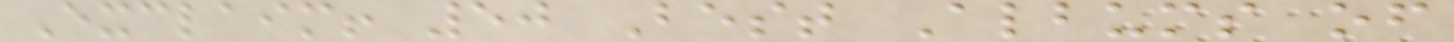Exclaim! 50 Best Albums of
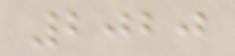2020
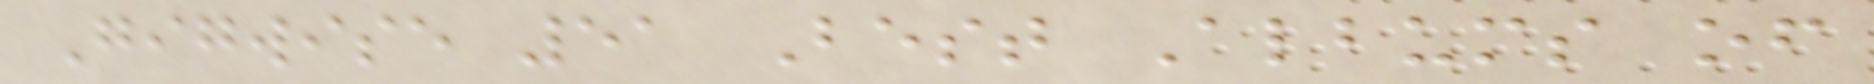Gigwise 51 Best Albums of
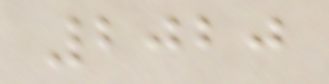2020
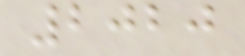2020
